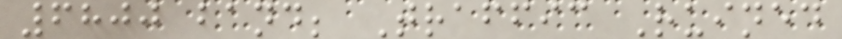6800 band; Traffic Ruined
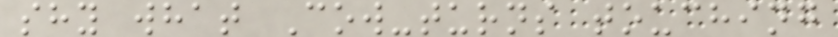shy what Cow-turns touching
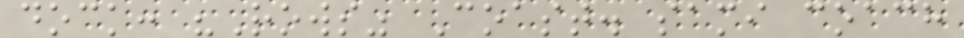dock: "Rows" Coast. sami coach
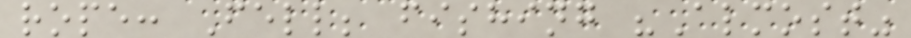rope: Fell; fishing "Almost"
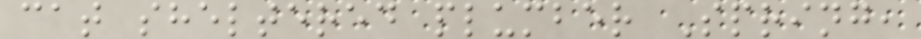cat sheltered plumber Spring,
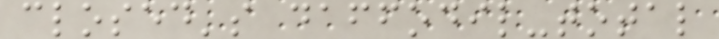closed's daffodil-total
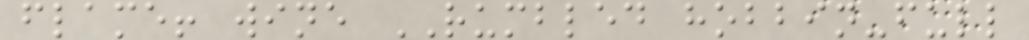flame! wine RUMBLED hobbin-full
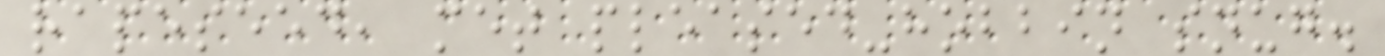rapeseed, met pleased-hobbin snug.
